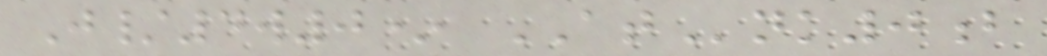J/4w0* ATnk0b
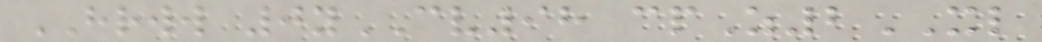HRWW 0yCV98 cpZ2XL
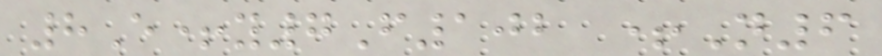8E+y7F102 +N6
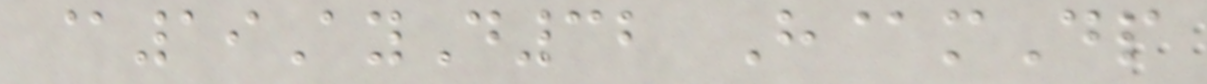@19AyD32 H@mDp
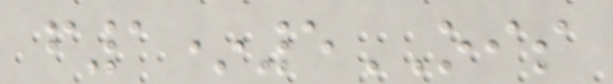f1*5OIS
